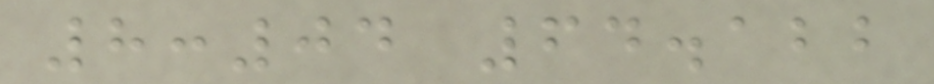8:04 64.122
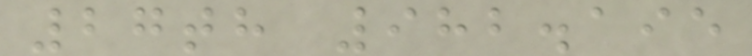27th 982.195
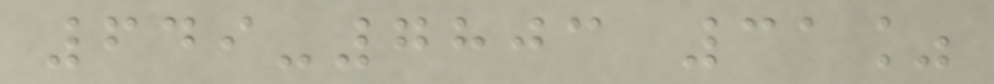649-7803 31%
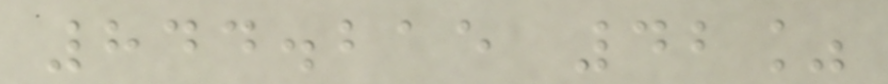844.215 42%
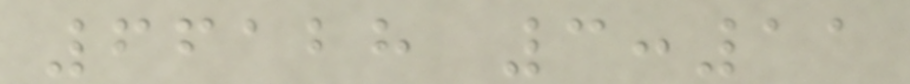66128 3:11
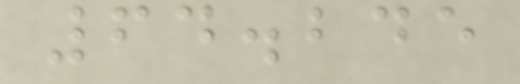64.245
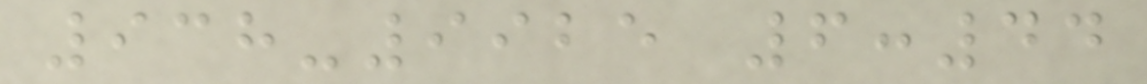938-9925 6:44
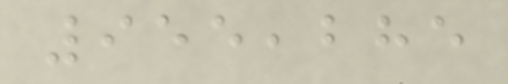955,285
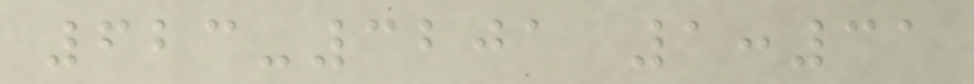623-3201 1:31
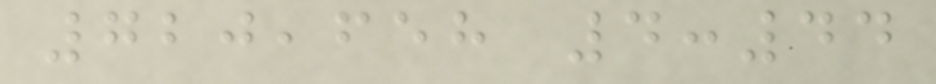720,658 4:44
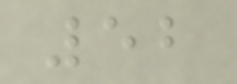52
